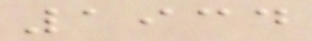1934
